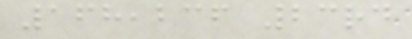168,236 23rd
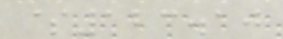$123.10
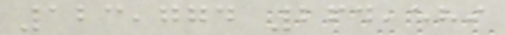123,774 264,589
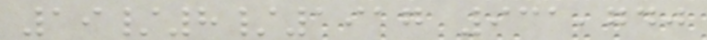19/8/1917 931,740
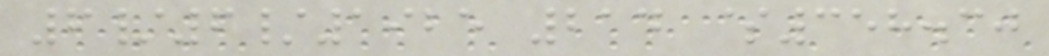6/6/1925 214 $358.30
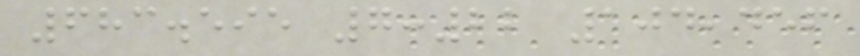683.595 7:22 104,456
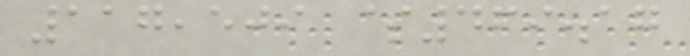117,509 $469.17
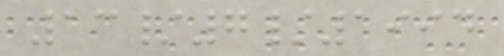13/7/1994
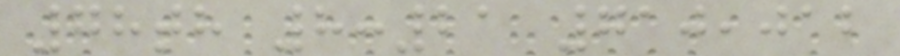78th 8:21 710,012
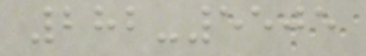282-5505
